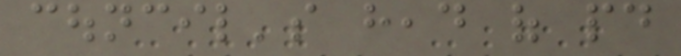council's head of paid
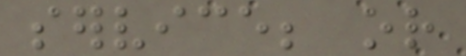service; or
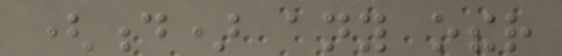(d) any other
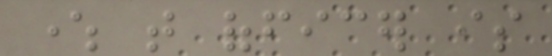where that officer is
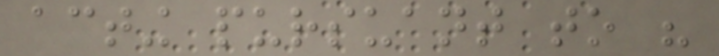acting pursuant to his
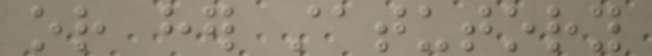or her statutory
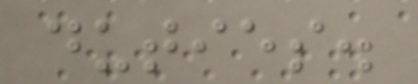duties.
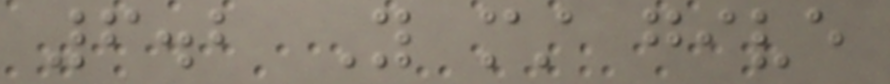6.2 You must give
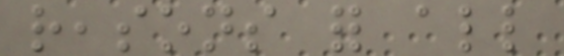reasons for all
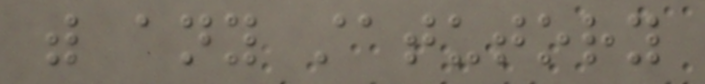with any statutory
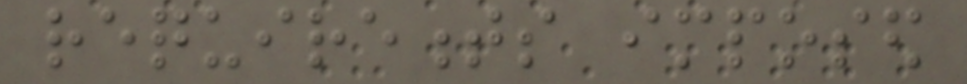requirements imposed
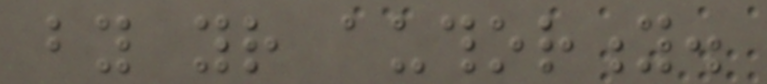by your authority.
